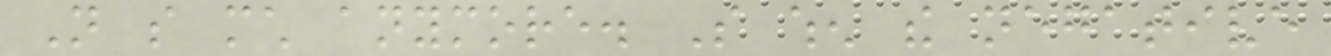Not so much anymore. So when the negative
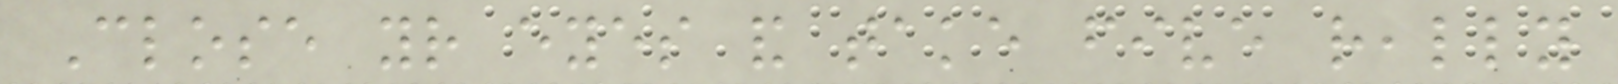Close your eyes and take five really
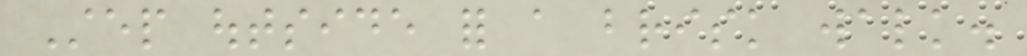Step outside for a brisk walk.
